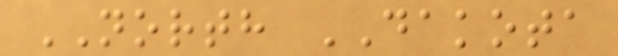NORTH DAKOTA
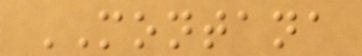MONTANA
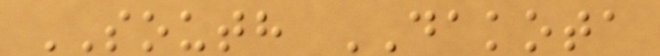SOUTH DAKOTA
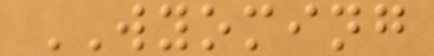WYOMING
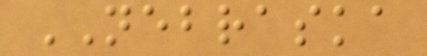NEBRASKA
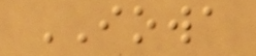IOWA
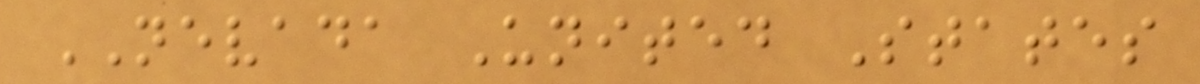NEVADA United States
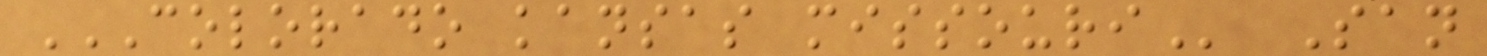COLORADO KANSAS MISSOURI San
